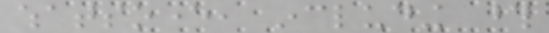whatsoever, including those
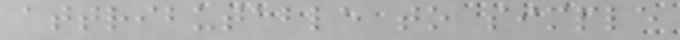attributable to simple
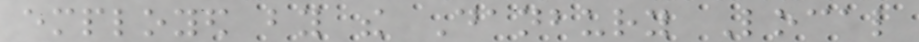employed by the Danbury Local
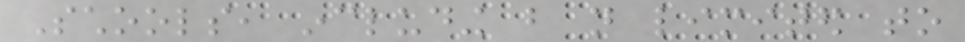Schools, including but not limited to
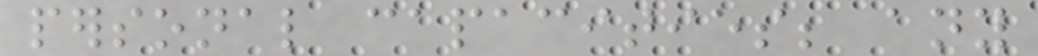personal capacities; any
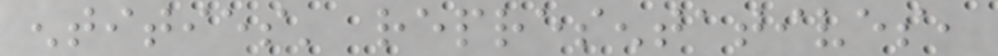entities' representatives,
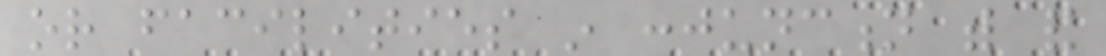or facilities in conjunction with and
